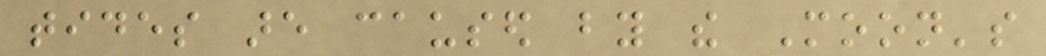tides are caused by the Moon's
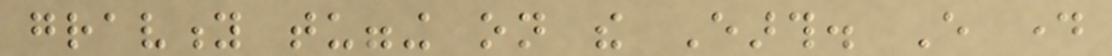gravity tugging on the Earth. Every day
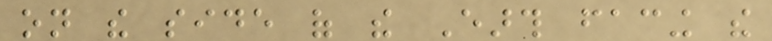on the side of the Earth facing the
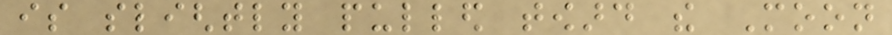is slightly pulled toward the Moon
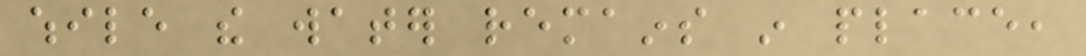while the water remains in place,
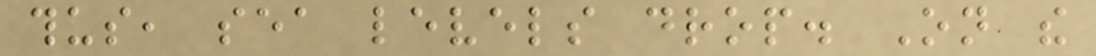thus, sea levels drop. On the
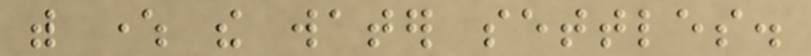with where the water settles.
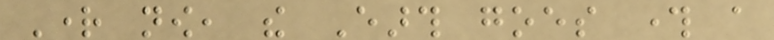Right now, the Earth goes through a
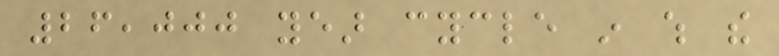26,000 year cycle in which the
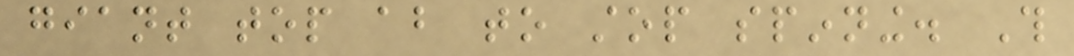giant top about to stop spinning. This
